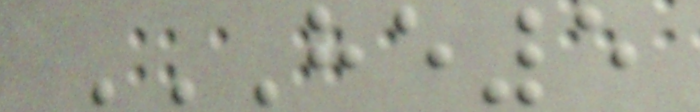HE5
